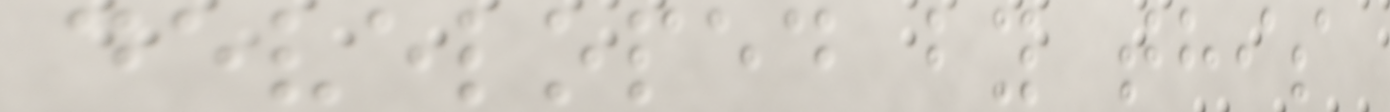developed by this
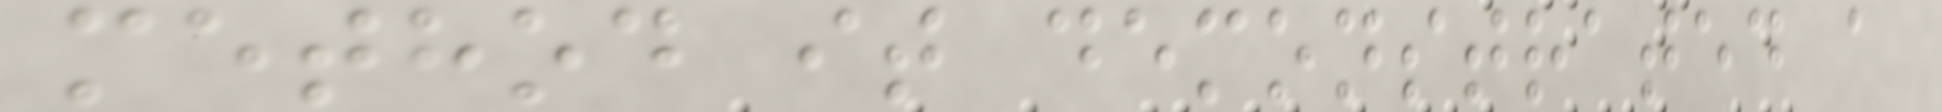method it demonstrated a
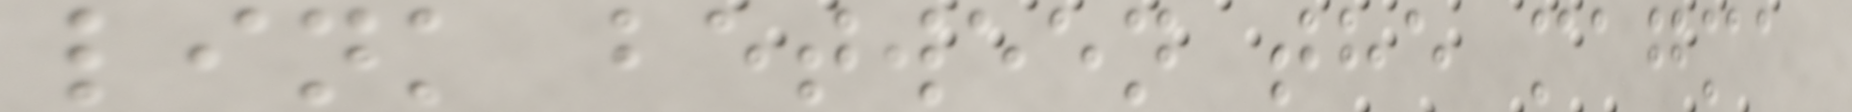link between the magma
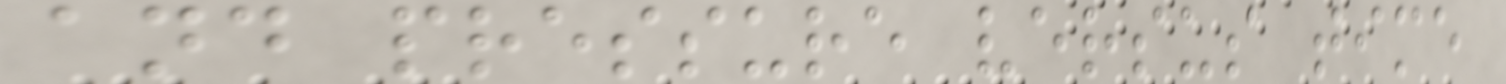and pressure versus time
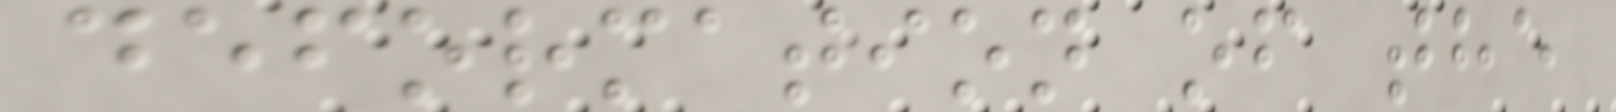deformation of the
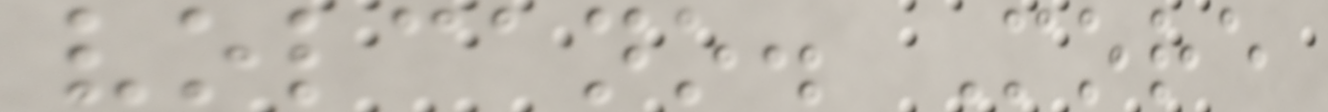volcano. More
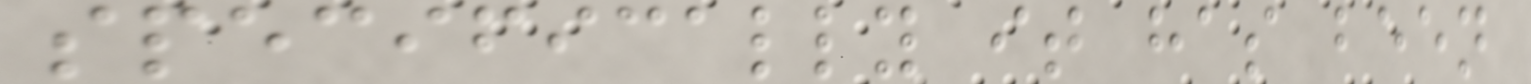specifically it has been
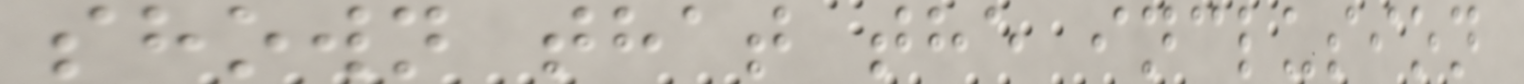shown that the inclusion
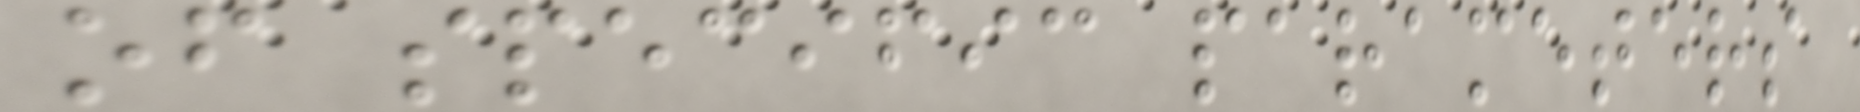of specific parameters
